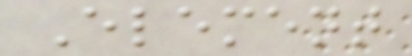Element
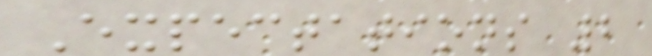Expectations 2
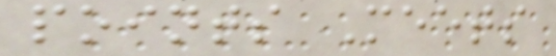points Meets
